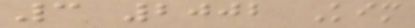3 2002 Kim
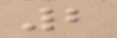2
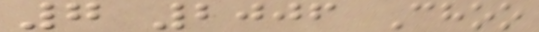7 2006 Choo
